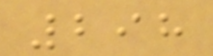298
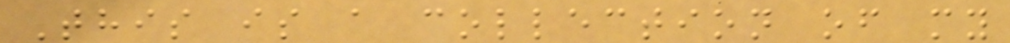This is a collection of my
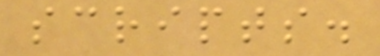scripts.
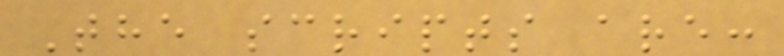The scripts are:
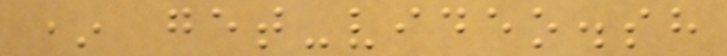* get-video.sh
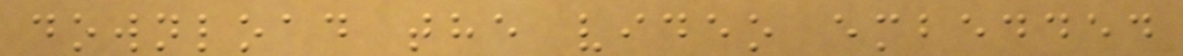download the video embedded
